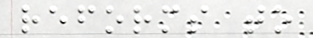reforms to
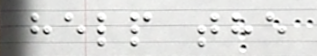help the
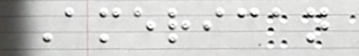American
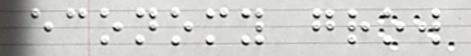economy grow
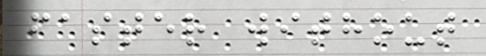faster without
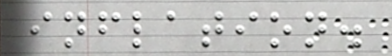inflation.
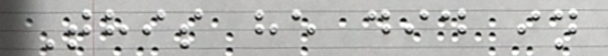This he did in
